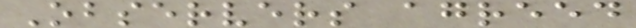Observers agreed
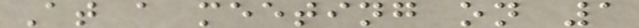At a meeting on 1
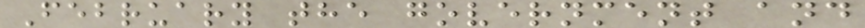February the government and
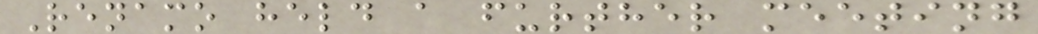Renamo held a further meeting
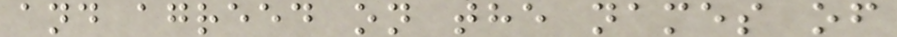and agreed on the names of
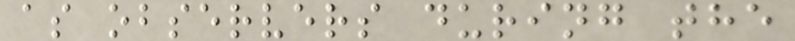as observers during the
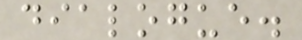dialogue.
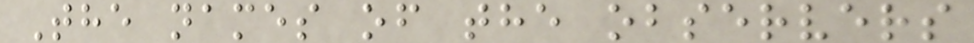The names of the observers
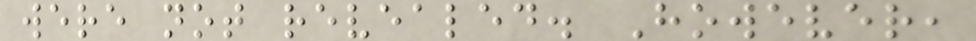were not revealed. However,
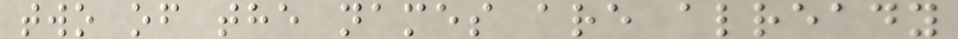two of the names are already
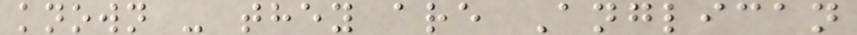known - they are Anglican
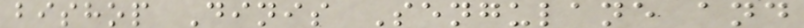bishop Dinis Sengulane and
